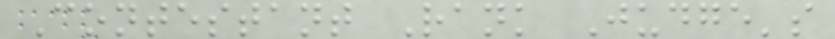Contestant Rank Judge's
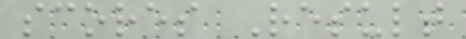scores Result
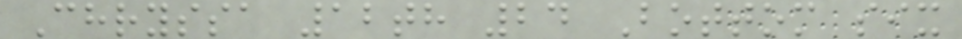Chryssa 12th 24 Bottom six
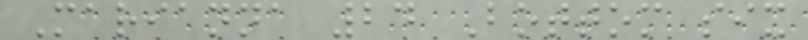Marianna 24 Bottom six
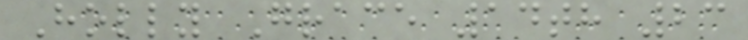Holly Grace 14th 23
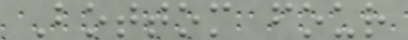Bottom four
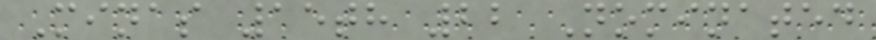Minas 15th 22 Nominated
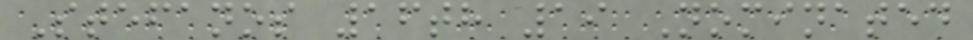Stefanos 16th 19 Nominated
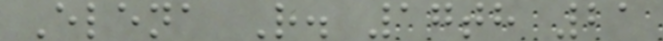Elena R. 17th 21
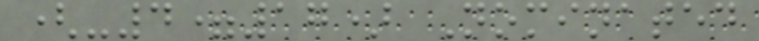(-4=17) Nominated
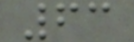63
